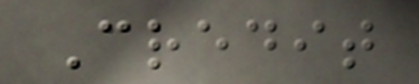Credit
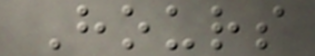Hours
